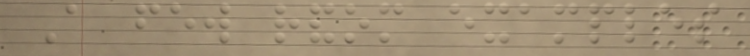A few random examples
